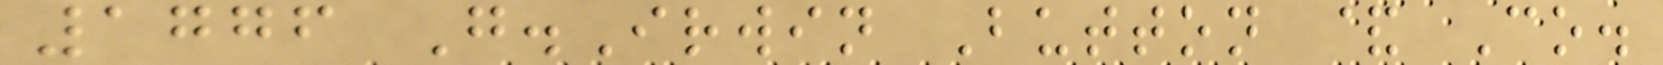1776 G.Irwin Button & Co.
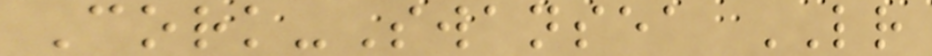Cork-Swansea LR
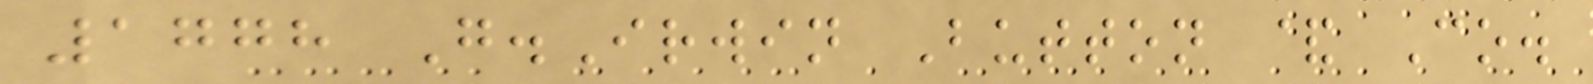1778 G.Irwin Button & Co.
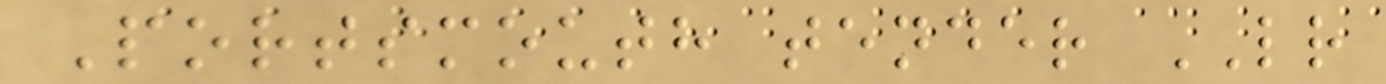Portsmouth tender LR
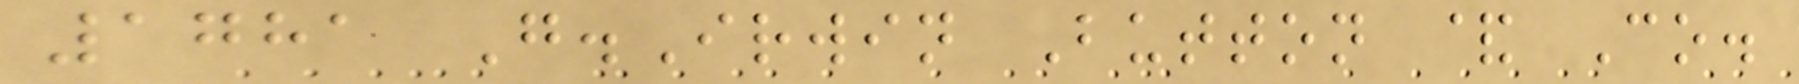1781 G.Irwin Button & Co.
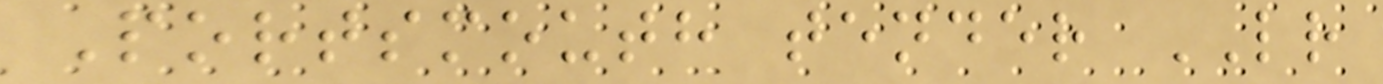Portsmouth tender LR
